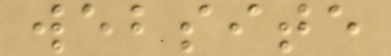website
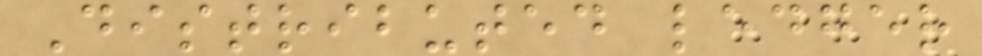Distributed ledger
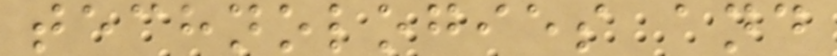technologies and
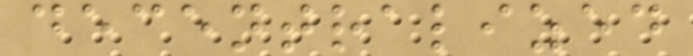decentralized
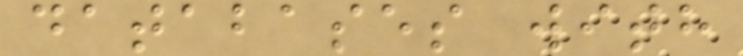databases with
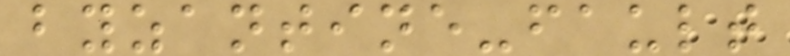byzantine-fault
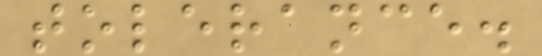tolerance.
